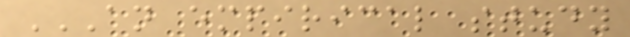AN EMPIRICAL STUDY
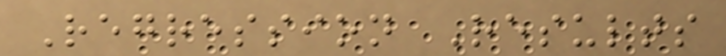Regression Results
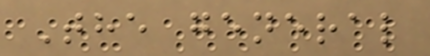The general
